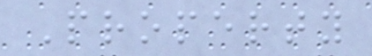Property
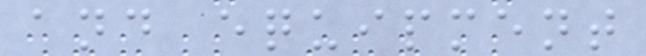and equipment
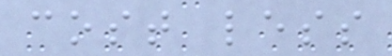cost less
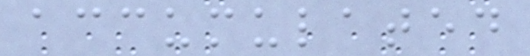accumulated
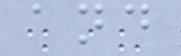and
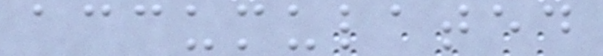accumulated
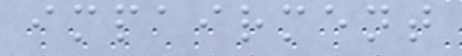impairment
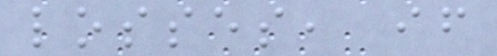losses, if
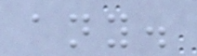any.
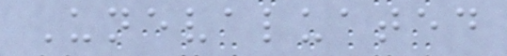Unevaluated
